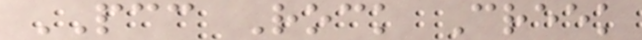PCC Rock Creek
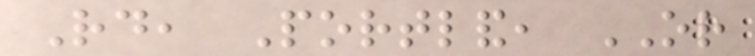Rd, Portland, OR
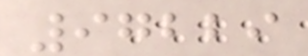97229
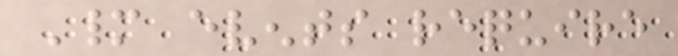Many events require
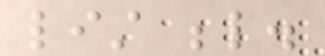list below.
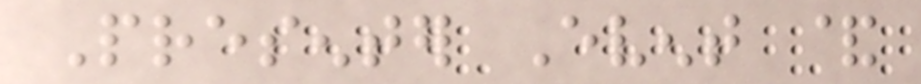Presenter Event &
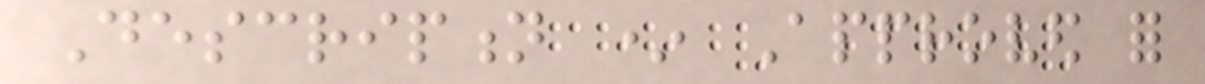Description * Approved for
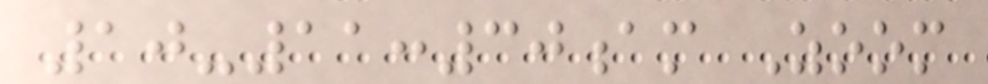10-11:30am Zoom
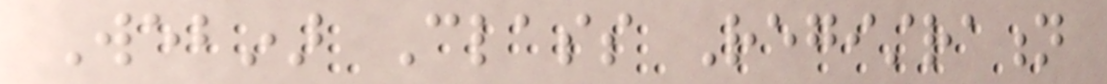Webinar Class Registration
